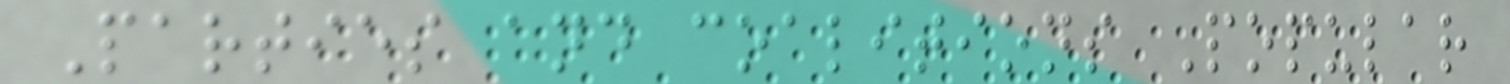Parties and coalitions Popular
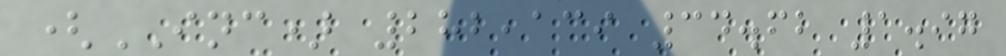(INC) 282,139 34.62 1.97
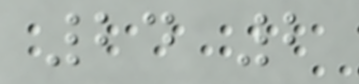24 2
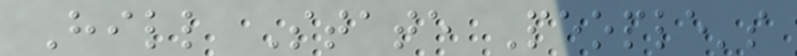Hill State People's
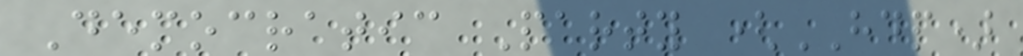Democratic Party (HDP)
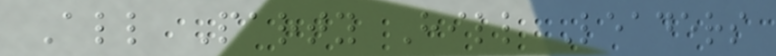All Party Hill Leaders
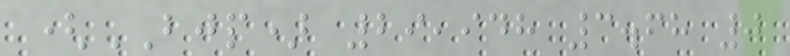(BJP) 29,948 3.68 0
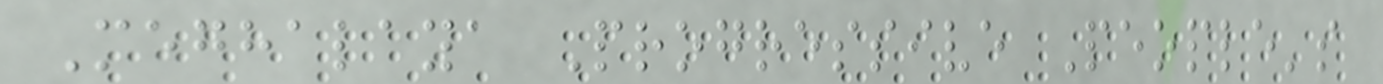Meghalaya Progressive People's
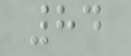84
